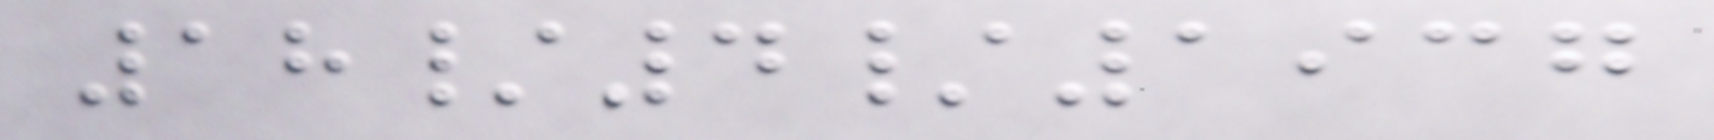18/4/1937
